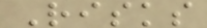Risks
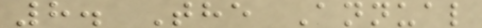8. The Annual
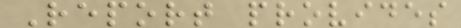Report provides
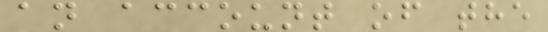an account of the
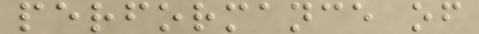performance of
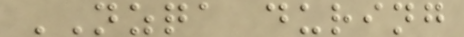NZQA during
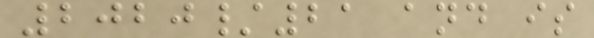2020/21 and is
